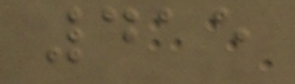415
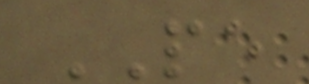PE
